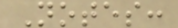Notes:
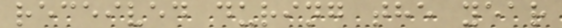received during the year
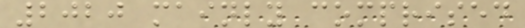2020 mainly comprised
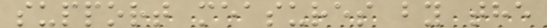support measures by the
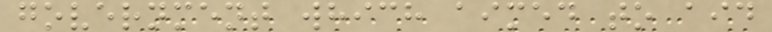government which aimed to aid
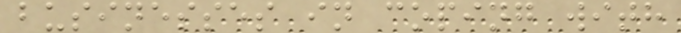businesses in coping with
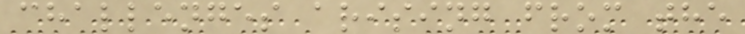challenges arising from the
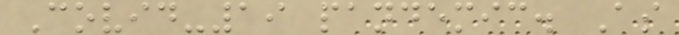Covid-19 pandemic. As
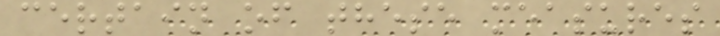certain of these measures
